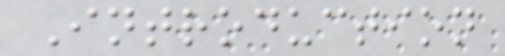Introduction
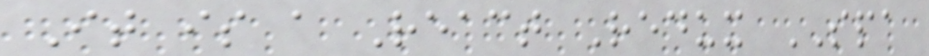It is a React Redux SPA
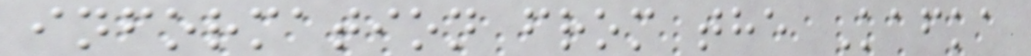information from the Kafka
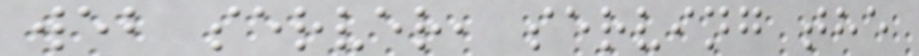web server, serving the
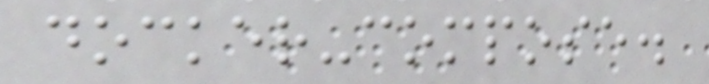docker-compose.
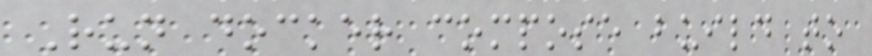Run docker compose build to
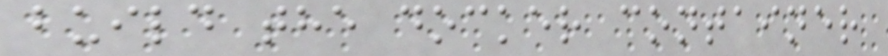build the docker container
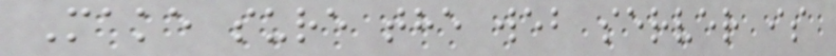Make sure the web server is
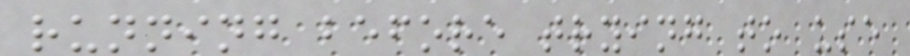running before trying to use
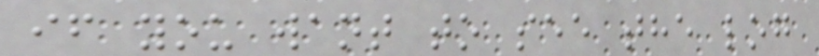if you want to see the log
